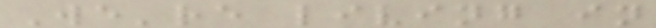We're living in
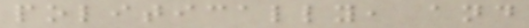politically, and
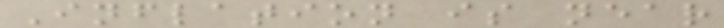Inflation is near
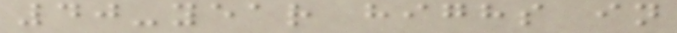40-year highs in
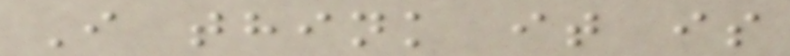I think it is
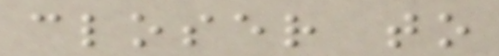closer to
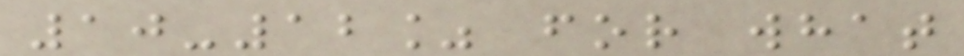10-12% for what
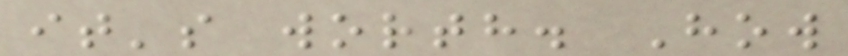it's worth. How
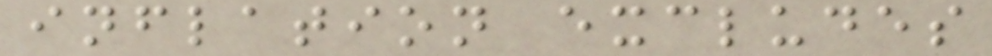inflation excludes
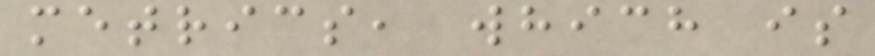metrics, which is
